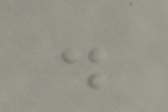.
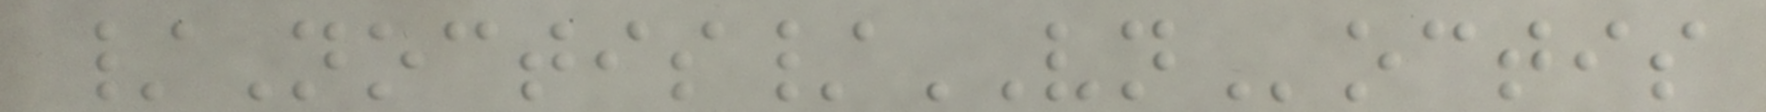/Noctis/VNoctis
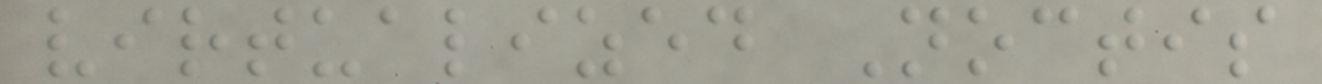virtualized Noctis
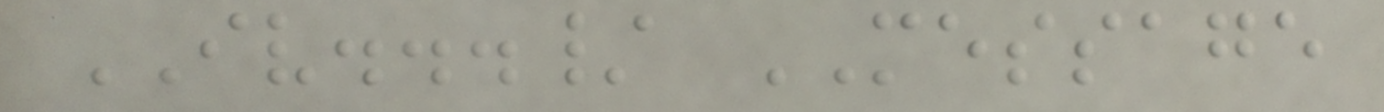IV.../ MESSAGE
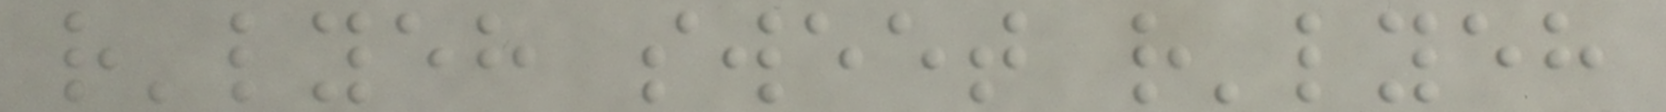r'lyeh sweet r'lyeh
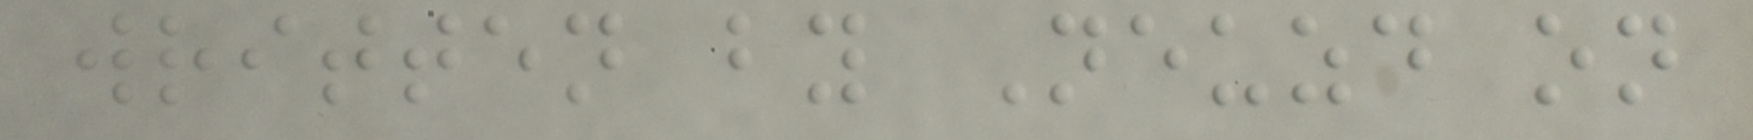written by Neuzd on
